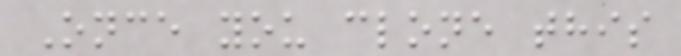Once you clone this
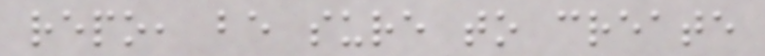repo, be sure to create
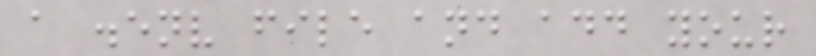a .env file and add your
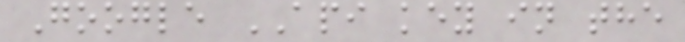Google API key in the
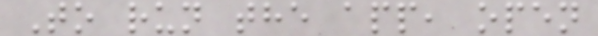To run the app, open
